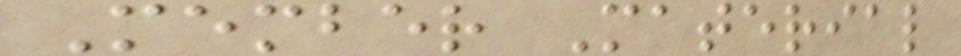Member Material
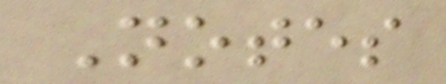Notes
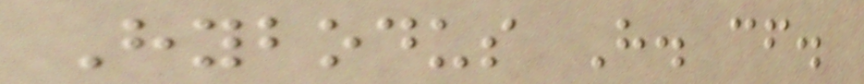Hybodus H. cf.
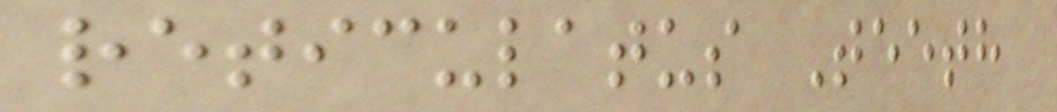reticulatus Teeth
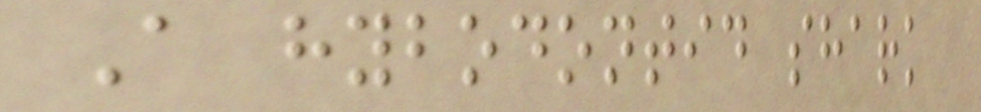A hybodontid shark
